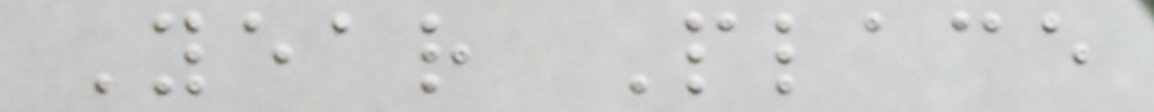Year Place
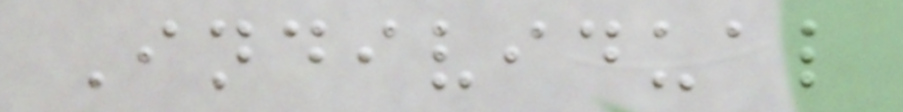Individual
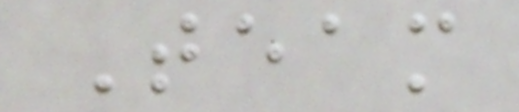Team
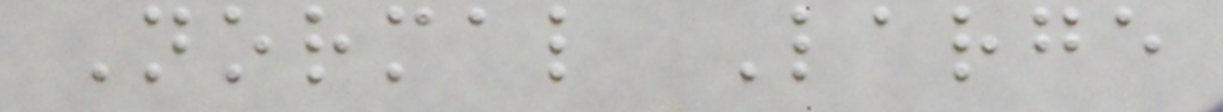Normal Large
